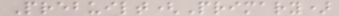Prebuilt(Primary)
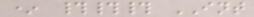* ### INT
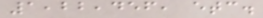1,22,456, etc.
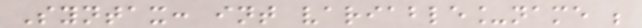Syntax: int variable_name ;
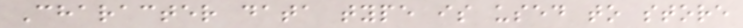Character data type is used to store
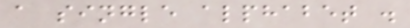a single alphabet .
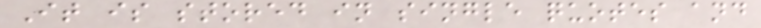It is stored in single quotes and
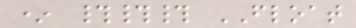* ### FLOAT
